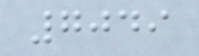7049
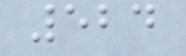524
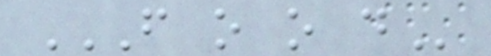F O O D
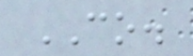CO.
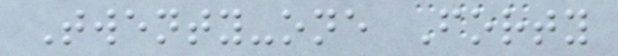Twenty-one Forty
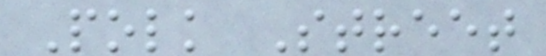Polk Street
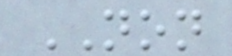NON
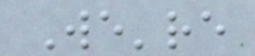We're
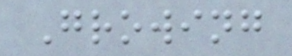Growing
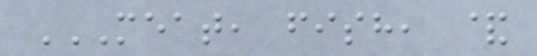MEAT, FISH, &
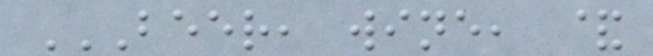BEER, WINE, &
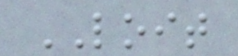LOIT
